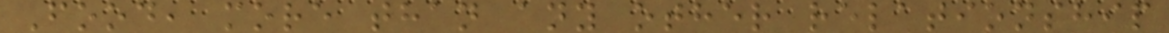Food, more than any other relationship
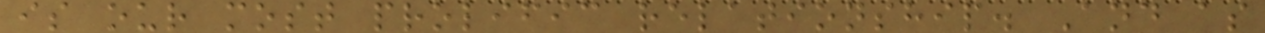is our most prolific relationship. And as
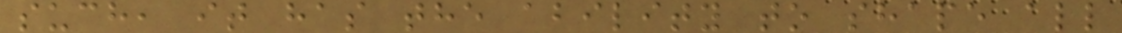such, it has the ability to shape all
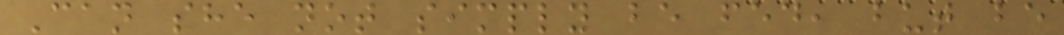Can she not simply be fed, but be
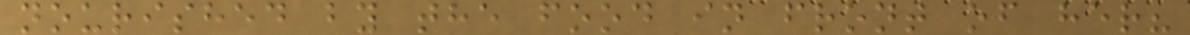nourished by the food in front of her?
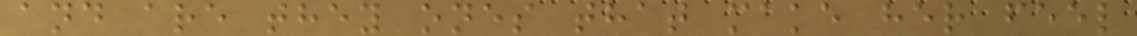and are they ones that make her feel
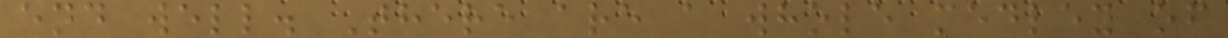end well. There are a whole medley of
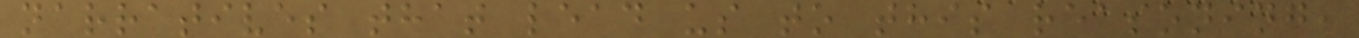narratives that lead us to this reasoning,
